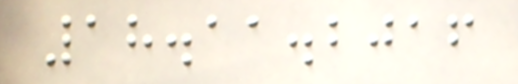18.11.2016
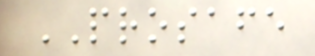PROSAFE
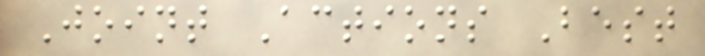Joint Actions Best
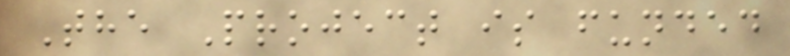The Project is funded
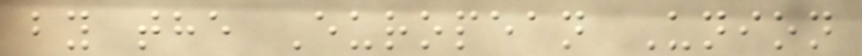by the European Union
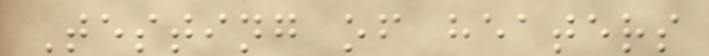Testing of heaters
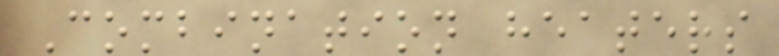Combination heaters
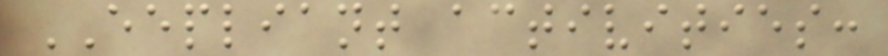EEPLIANT activities:
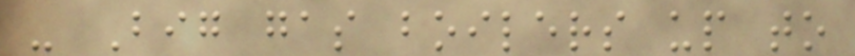- Big gas boilers up to
